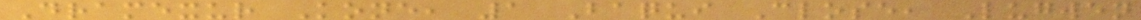Dramexur Kone, 1 Baqui Close, Lugwen
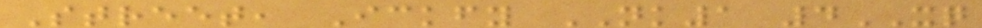Street, Ickfy NK1 4XQ
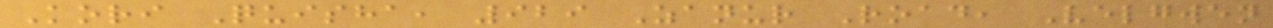Kori Quisha, 929 Zanur Road, Velgwen
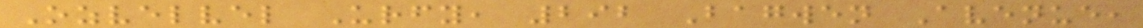Ozvelvel Urfy, 292 Bagwen Avenue,
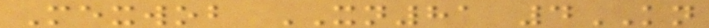Mexwob XN81 4KN
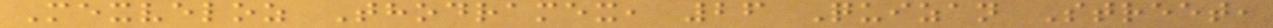Mexveloz Thodramex, 26 Quizan Street,
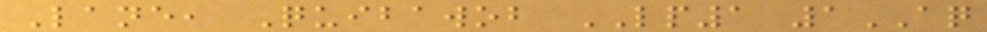Lane, Quibawob LP1 1AQ
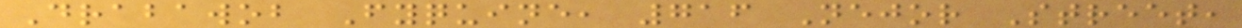Drabawob Fyquine, 716 Nejor Street,
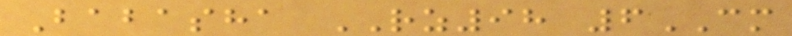Babasha RZ98 6CM
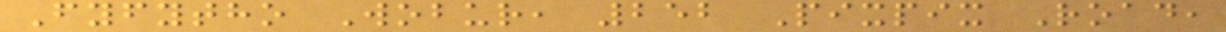Fyfytho Wobur, 252 Pixpix Road,
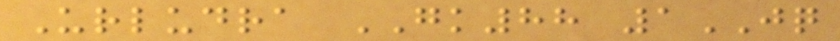Urludra GK88 1JQ
